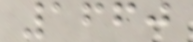1660
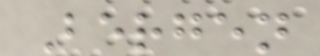Bergen
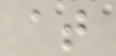at
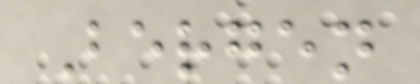Bergen
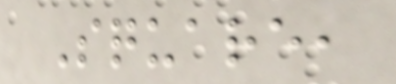Square,
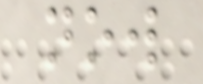now
